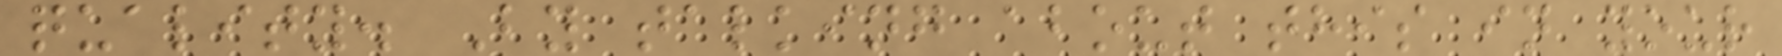quality. By talking about this in your
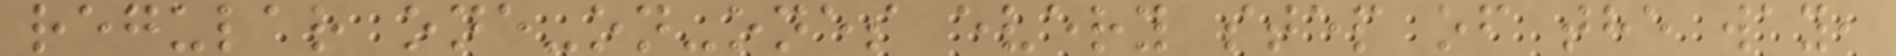regular one-on-ones every step of the way,
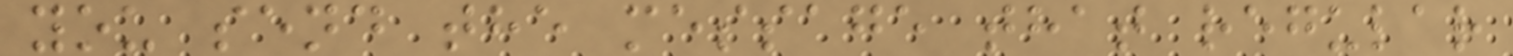you send the message that regular
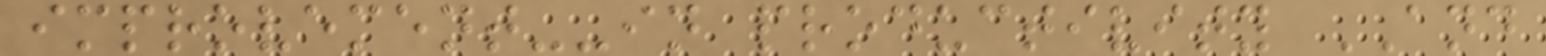improvement--in productivity AND
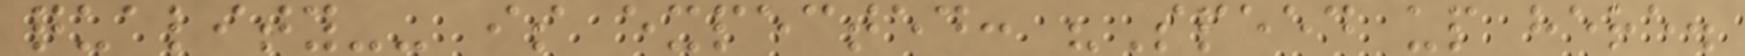quality-- is expected: "Speed up here.
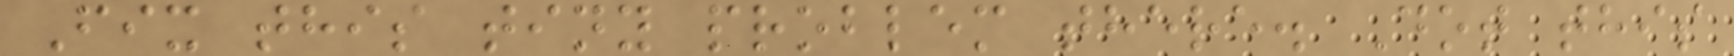Fix this tiny problem there. Dot this
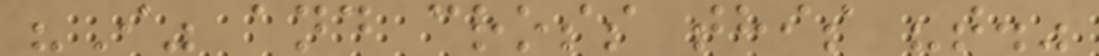"I" and cross this "t."
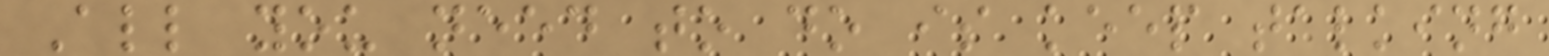All you need to do is keep talking
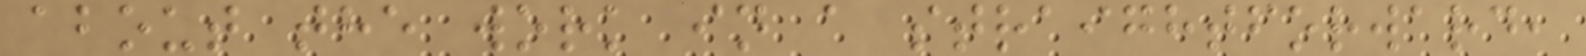about the work in a straightforward,
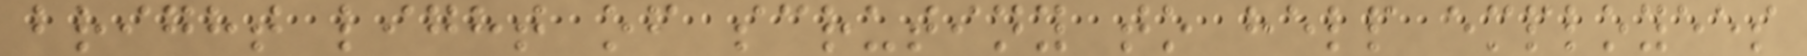bright light of scrutiny to help employees
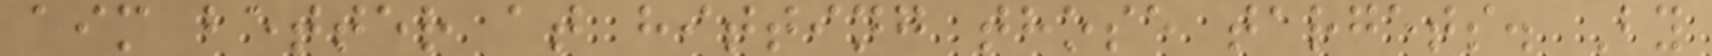aim better at hitting those targets. By
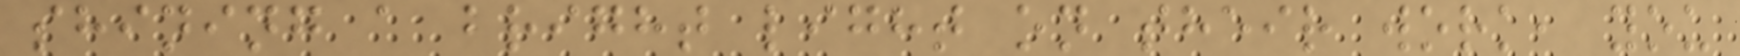shining a bright light on their work, you
